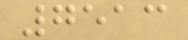7513
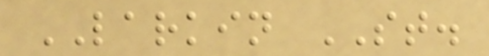LARKIN ST.
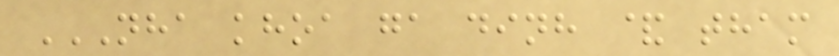NHA KHOA GA DINH & THAM
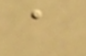a
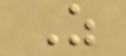Z
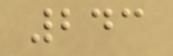243
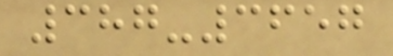387-3657
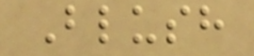Blush
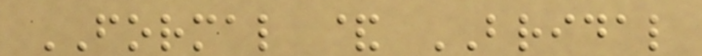FORMAL & BRIDAL
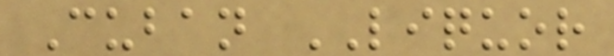Cuban LIQUOR
